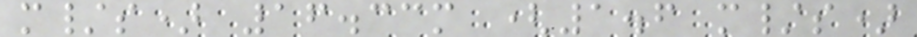m/s) 16.33m (1.6 m/s)
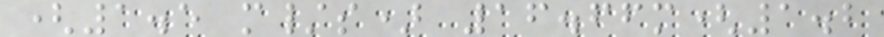(1.5 m/s) 16.66m(1.2
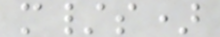m/s)
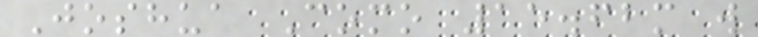Joshua Como 15.62m w
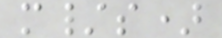m/s)
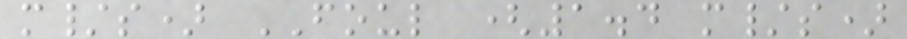m/s) FOUL (1.4 m/s)
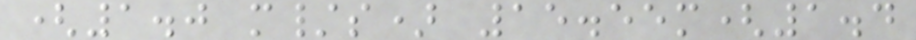(1.0 m/s) 15.55m(1.4
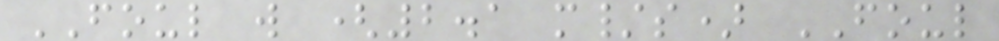FOUL w (2.1 m/s) FOUL
